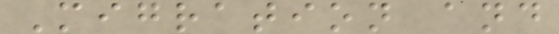Migration and
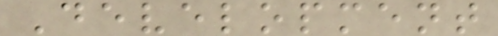Development
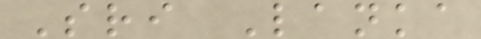Sri Lanka
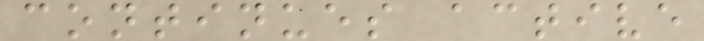continues active
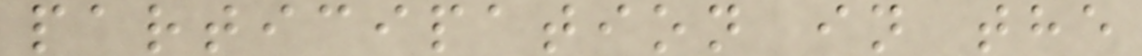participation in the
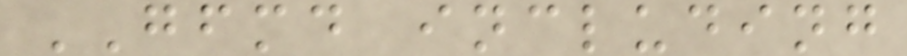GFMD including
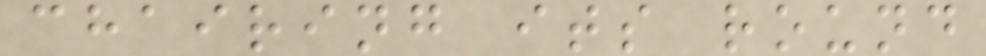chairing its round
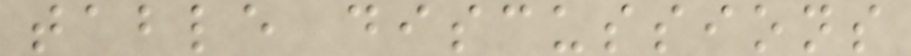table discussions
